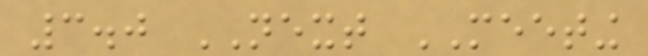3.0 NEXT MEETING
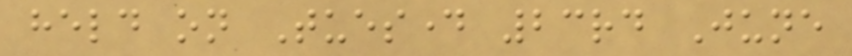held on Tuesday 23rd June
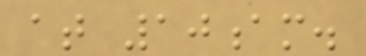at 10am.
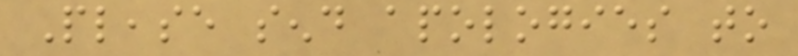Please send apologies to
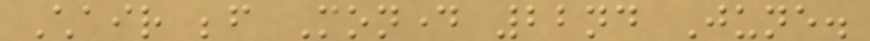Chair before Monday 22nd June.
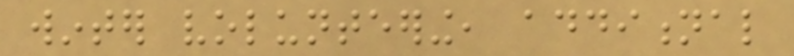winter volunteering, additional
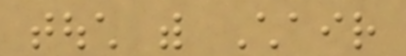touch with Chair
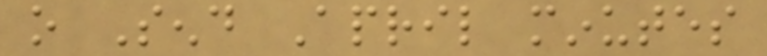o Send April minutes
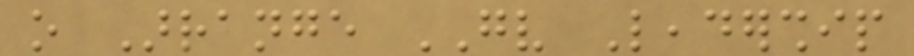o Arrange GV Leadership
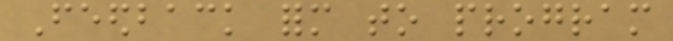Feedback form to program
